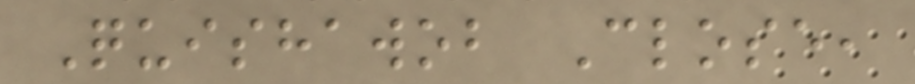Quishawob Close,
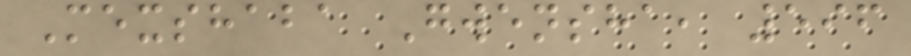Mexshaba Gwensha, 596
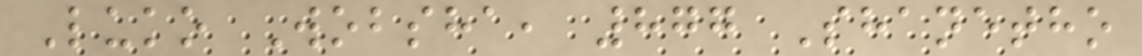Luko Wobsha, 877 Shanetho
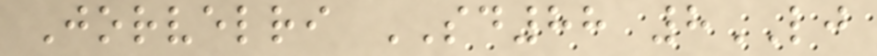Jorvelri SD88 8LJ
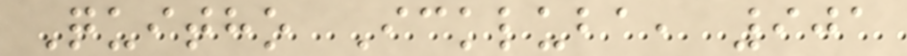Quitho Ickluba, 901
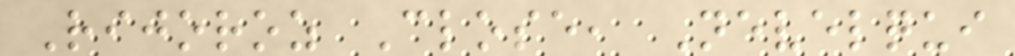Rijoroz Close, Nevelqui
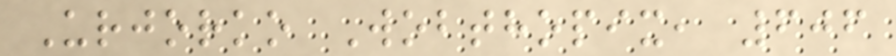Urjorko Wobthopix, 606
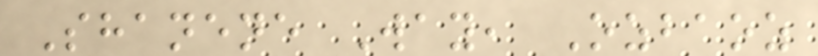Shanene Way, Ozbaoz
